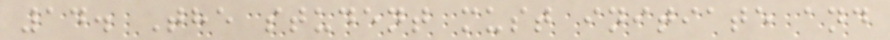14. The student must initiate and
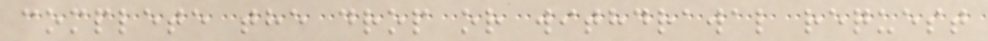complete the drop or withdrawal request
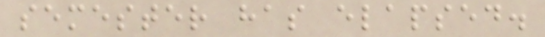semester has elapsed.
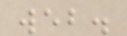web.
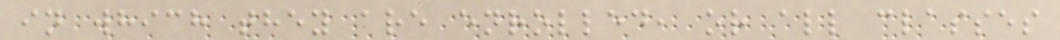in which they are enrolled, or all classes
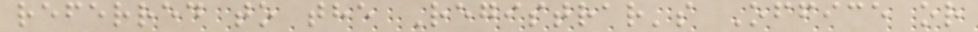referred to the Registrar's Office or
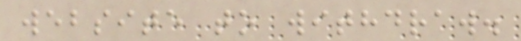website to withdraw.
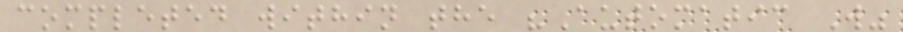completed within the "Automatic W"
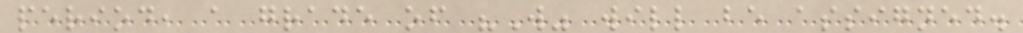period, a grade of "W" will be assigned.
